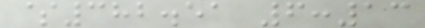$382.51 6:13
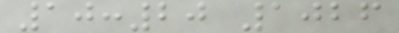10:20 1026
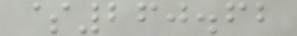$260.62
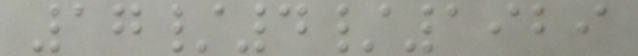17/4/1929
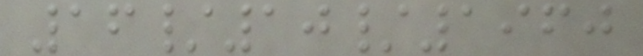16/10/1960
